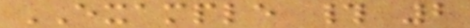EXAMPLE # 2
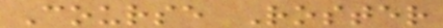Course Roster
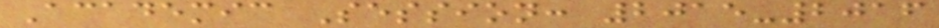Academic Session: 2015-2016
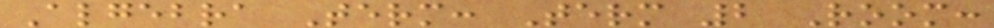Algebra Term: Term 2 Room:
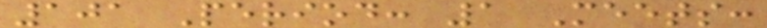101 Period: 1 Meets:
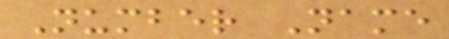Number Name
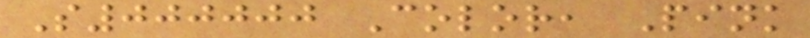S000000 Color, Pink
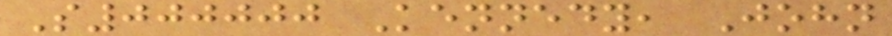S000000 Kennedy, John
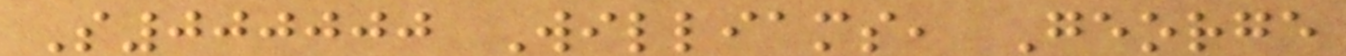S000000 Williams, George
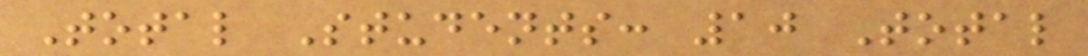Total Students: 10 Total
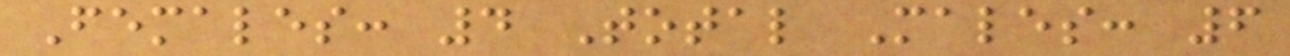Females: 4 Total Males: 6
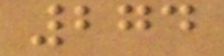274
